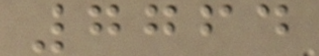7764
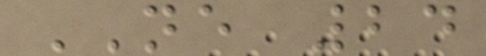NE 24
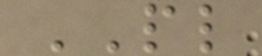PL
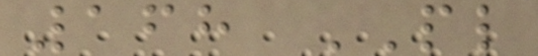168 PL
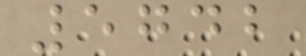5742
